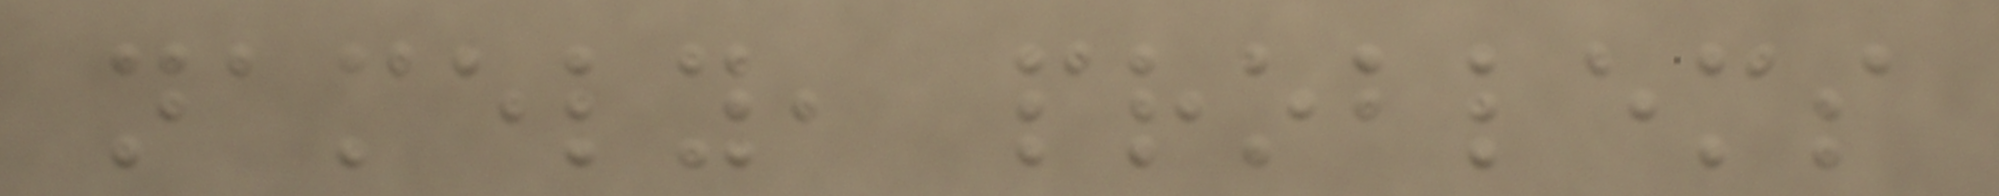namely, problems
